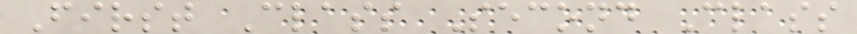First Class Second Class
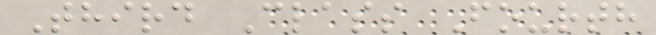Third Class Fourth
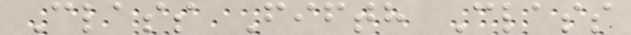Class Fifth Class
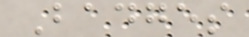Badges
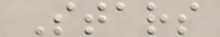Stars
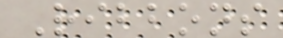Ribbons
